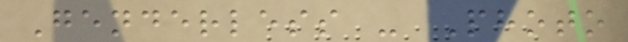Genderless - Photo
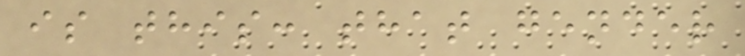is this: that gender
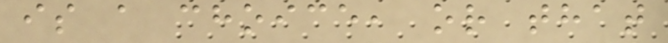is a choice, or that
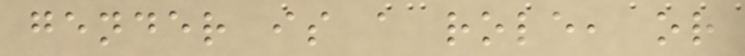gender is a role, or
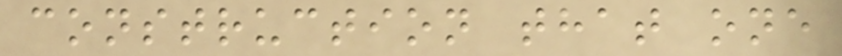construction that one
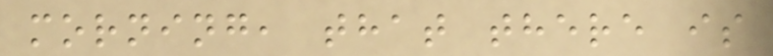morning, that there is
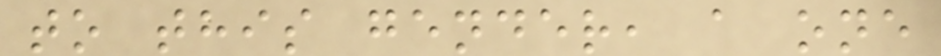to this gender, a one
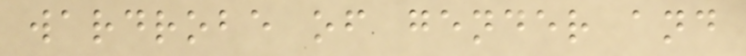wardrobe of gender and
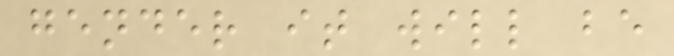gender it will be
